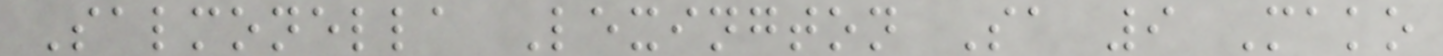Salmonella Lexington Sa 9 Mako
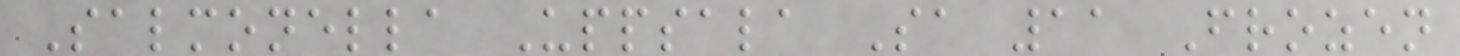Salmonella Uppsala Sa 11 Frozen
